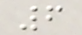6
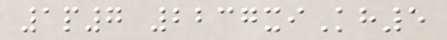1p7 2237xiKh5
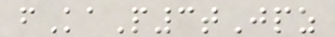fKaP3tJpz
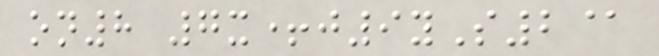on8 7x+j9yS2@
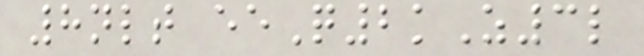8nlt eeQ2kZ3l
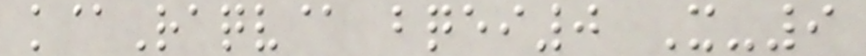k@Raqv@ bqei0 X-9
